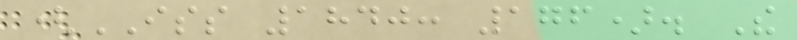(ISS 1840: 176). The
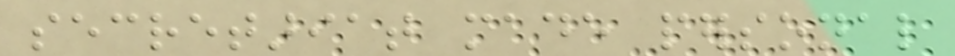secretariat made personal
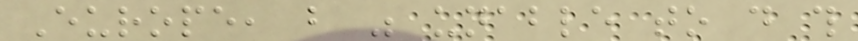Europe, but was unable to do this
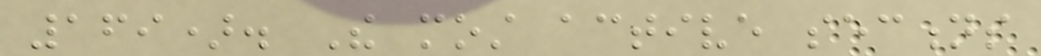169). The most active sections
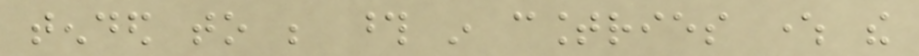tended to be those in countries where the
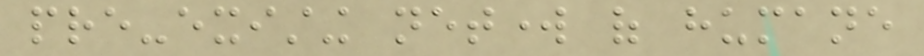pre-existing network of humane
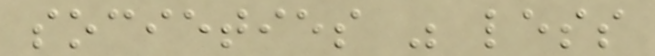societies was less
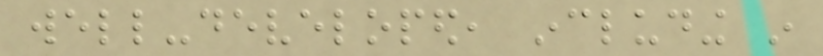well-developed, including in
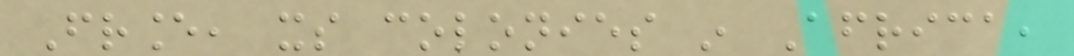France, its colonies in Africa,
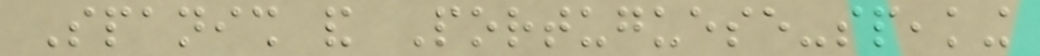Spanish and Portuguese-speaking
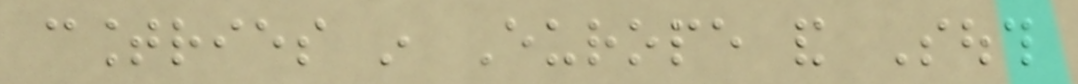countries in Europe and South
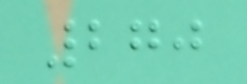270
